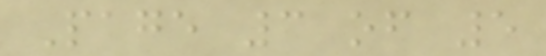Page 3 of 5
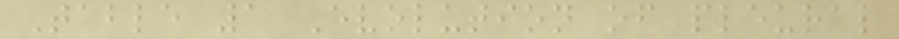Table 1 Evolution of pleural
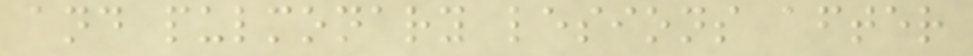and pulmonary lesions after
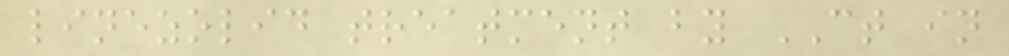linezolid treatment by CT in
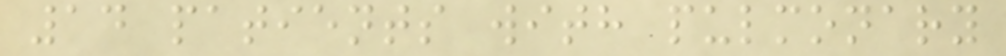14 patients with pulmonary
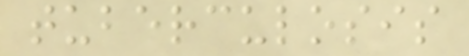tuberculosis
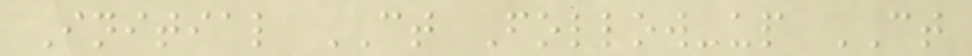Initial CT Follow-up CT
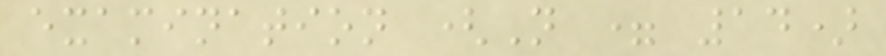examination (N = 14)
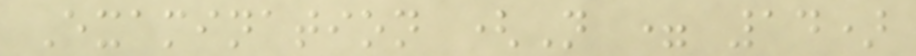Examination (N = 14)
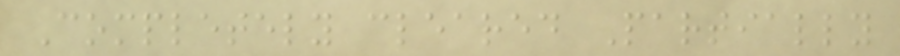Completely cleared Partially
